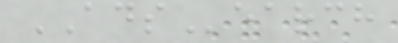ADSearch
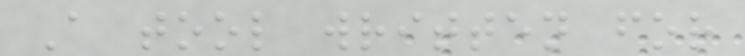A tool written for
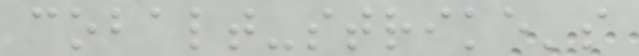cobalt-strike's
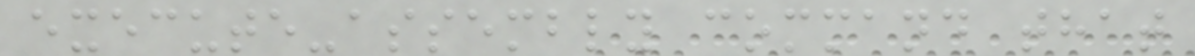execute-assembly command that
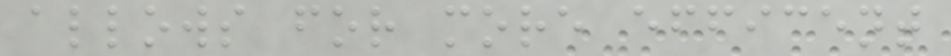allows for more efficent
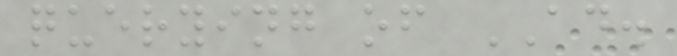querying of AD.
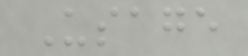Usage
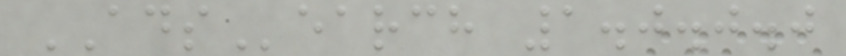ADSearch 1.0.0.0
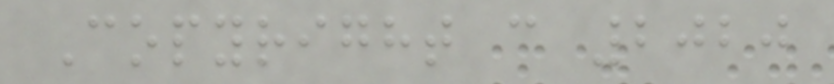Copyright c 2020
